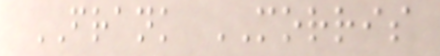FRANK MORRIS
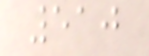510
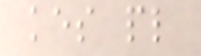kes pl
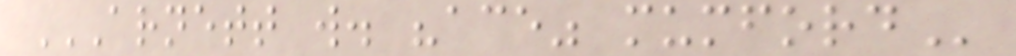ARNETT W. "ACE" MUMFORD
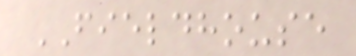FIELDHOUSE
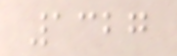1327
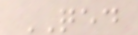QED
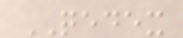QEDEX
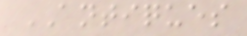ANTIQUES
